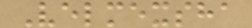Velmexsha
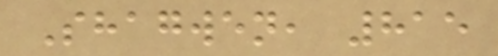Shagwen, 815
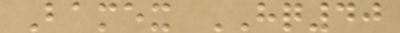Bamex HQ40
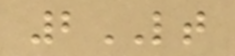2LT
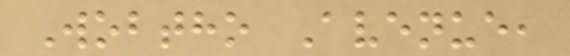Wobtho Avenue,
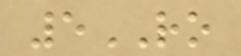5RO
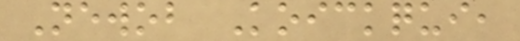Newob Koickqui,
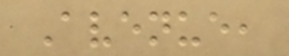Avenue,
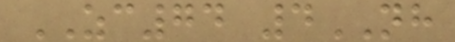ZC74 4NH
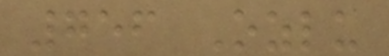756 Ozlu
